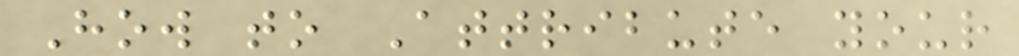How to Attribute your
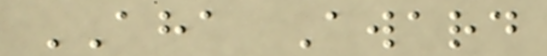AHA Award
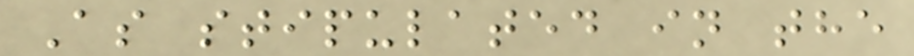As stipulated in the
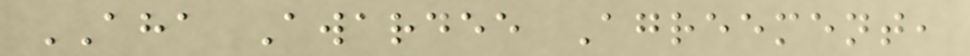AHA Awardee Agreement,
